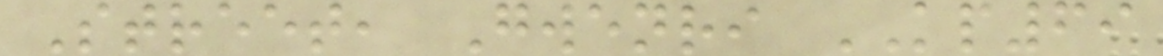Street, Gwenri KP69
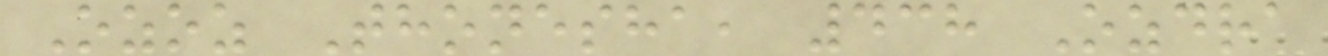Ozoz Thonesha, 438 Ozdra
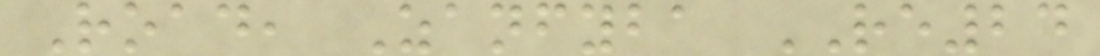Road, Zanfyba RE24
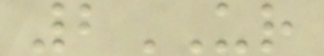2UR
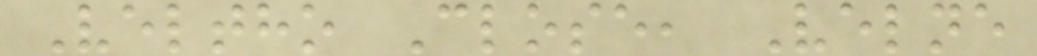Veltho Close, Velne
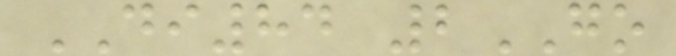DI84 2GO
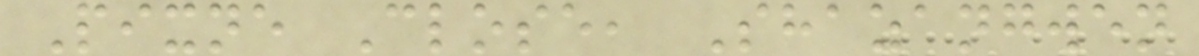Pixne Close, Shazangwen
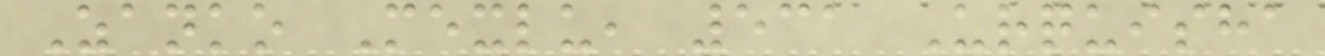Zanko Mexlu, 531 Urquisha
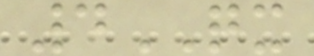4QX
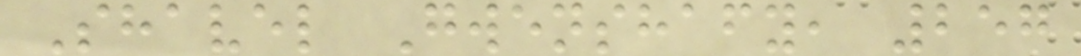Shavel Gwenshafy, 257
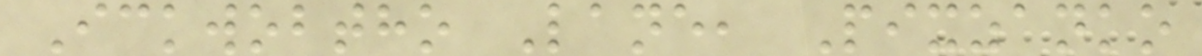Ickwobtho Lane, Pixzanko
